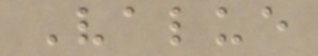Value
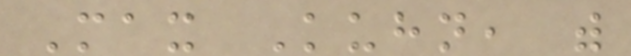Max Kuhn, with
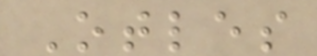Otles
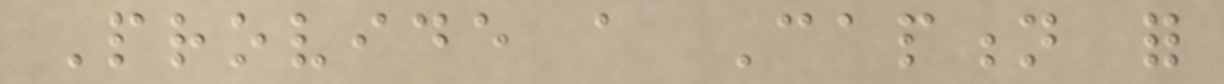Provide a Caption for
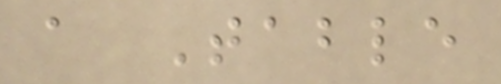a Table
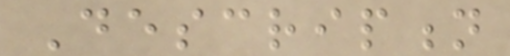Description
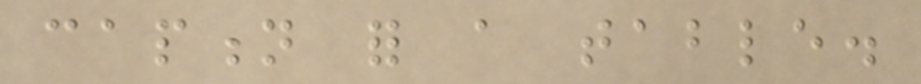caption for a table.
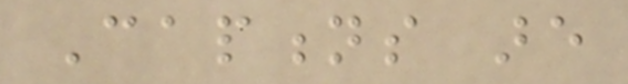Captions are
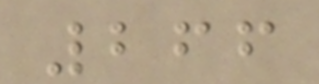266
